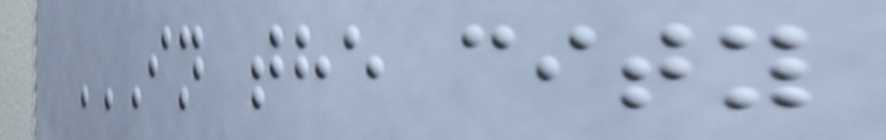IN THE CITY
